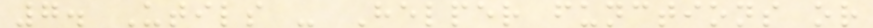7. Utils - Helper functions or
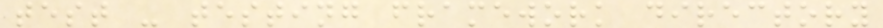test - testing framework directory
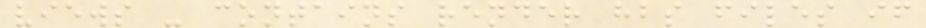views - contains render hbs files if
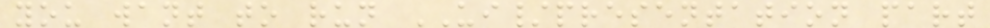you want to run UI/presentation part
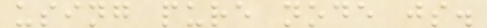using pure node js.
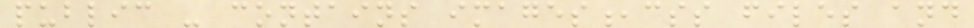public - contains images,css files and
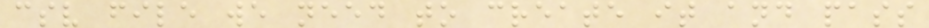csv file we need to create it and pass
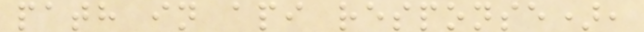path in api response),
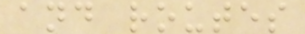and routes
